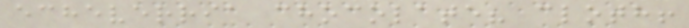echeverria chocolate? cloth!
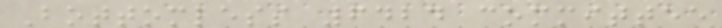Bottomless 6424 committee
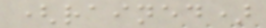(rained)
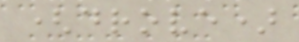(drove)
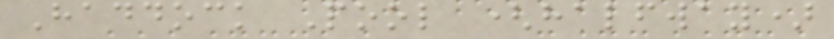Haddock Pool (halfway)
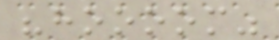"hoooom"
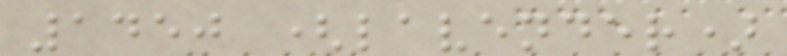1450 (lavender)
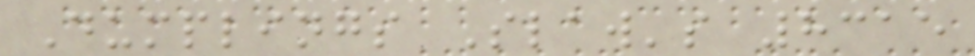Dumplings Slaw's 8315
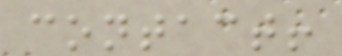contact!
